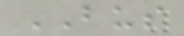BUS
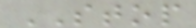STOP
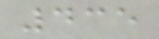435
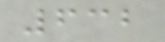632
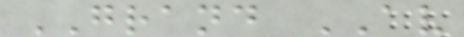GRAND AV
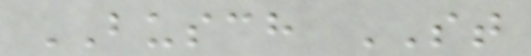BUSCH ST
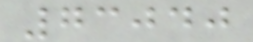73040
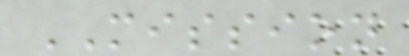MISSION
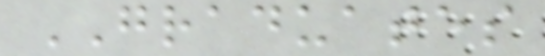GRADUATES
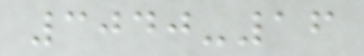3040-16
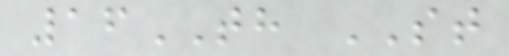16TH ST
